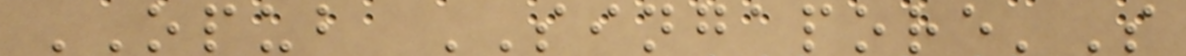OPUB SINGAPORE'S
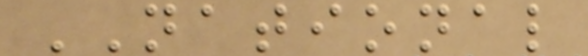NATIONAL
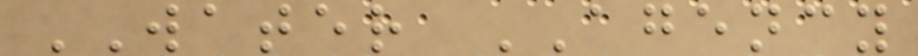WATER AGENCY
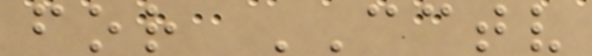for CCTV
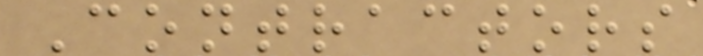Contractors
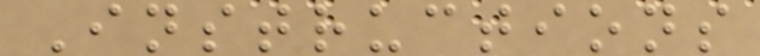Instructions
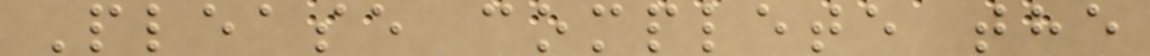Please complete the
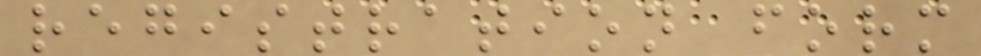registration form
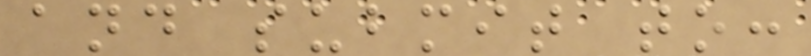and submit to:
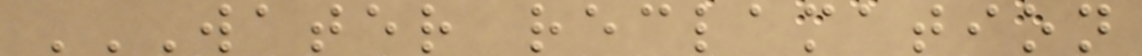WATER RECLAMATION
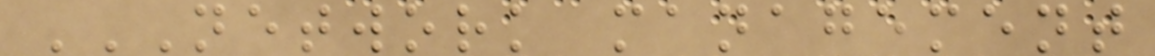NETWORK MANAGEMENT
